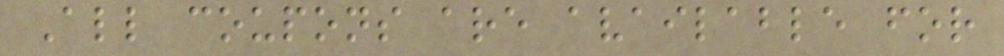All coupons are available for
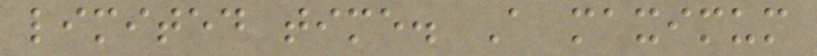limited time. A maximum
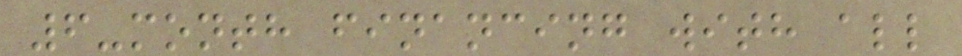6-month financing with all
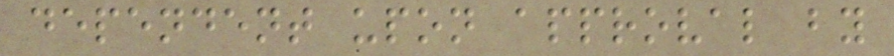dependent upon approval by
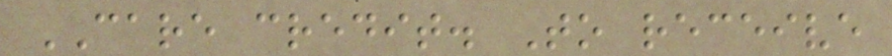CARE credit. To receive
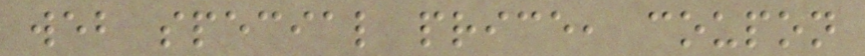web special price, coupon
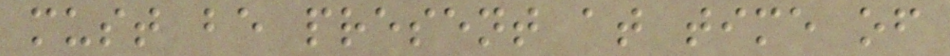must be present at time of
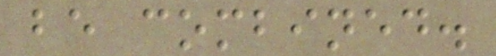be combined.
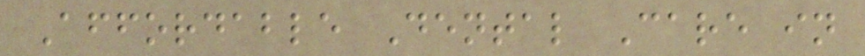Affordable Dental Care in
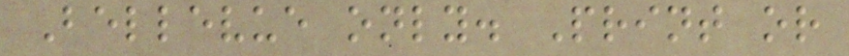Bellevue only. Print or
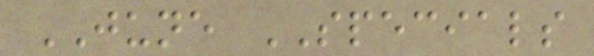JUNE SPECIALS
